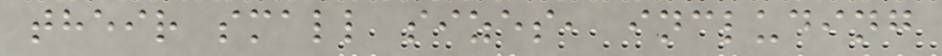their small sizes, including
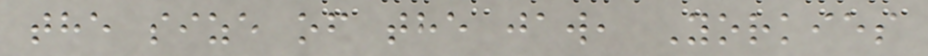the size of the jaw, Yorkies
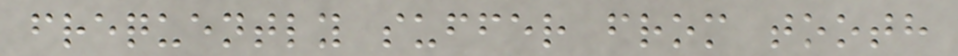frequently suffer from tooth
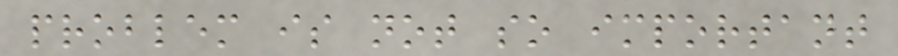problem is not so important
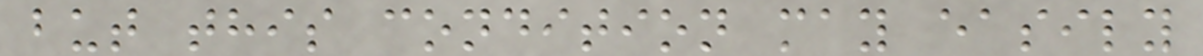but this condition may easily
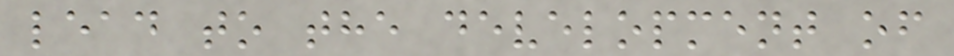lead to the development of
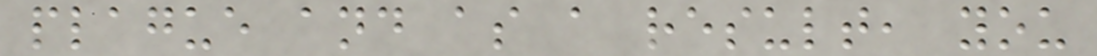plague and as a result, you
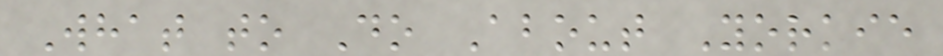What to Do About Yorkie
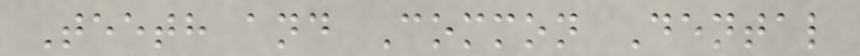Teeth and Common Dental
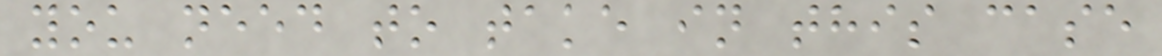you need to take in this case
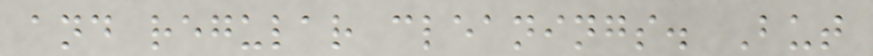and regular cleanings. But
